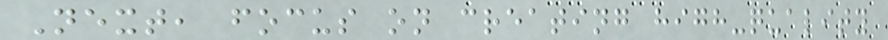Next, focus on creating high-quality
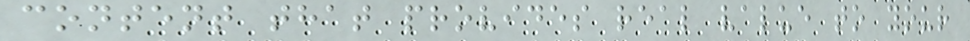content that provides real value to your
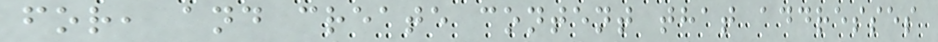for, and create content that addresses
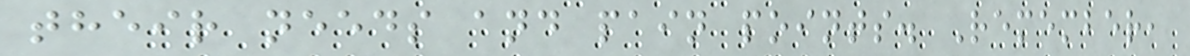their needs and pain points. Remember,
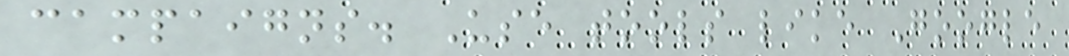campaigns. Use tools like Google
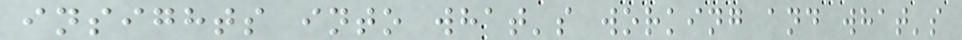insights into what's working and what's
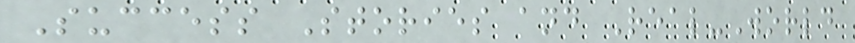Success Stories and Real-World
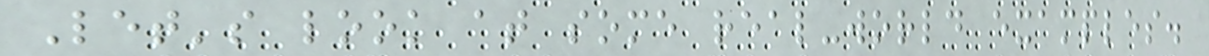Let's look at some real-world examples.
